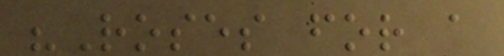"Roses for a
